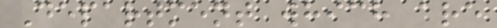Department which are
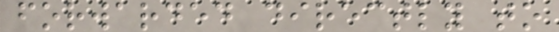forwarded directly to
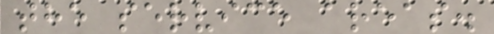the service areas.
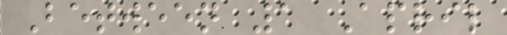Between 1 April
